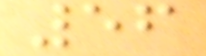56
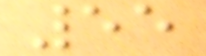55
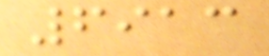6913
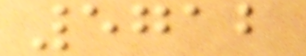5712
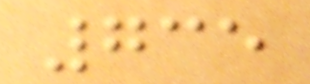735
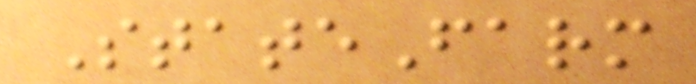StateFarm
